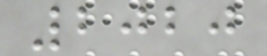2020
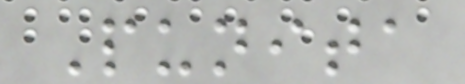Punita
